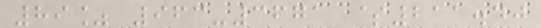89% 963-3671 $211.40
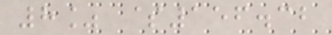8% $156.32
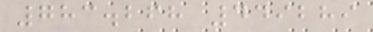783.268 449289
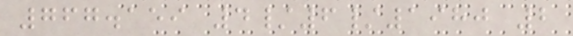767.159 4/6/1980 2
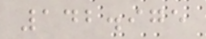142.975
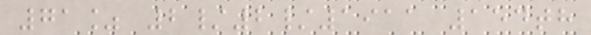71% 2/2/1911 154th
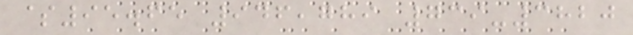$95.65 946,789 739-3820
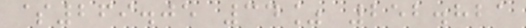$269.05 34% 252.821
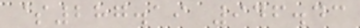$287.19 946.43
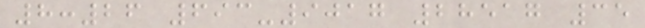8:26 693-9017 28517 35
